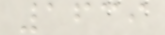1639
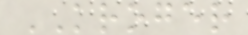KROGER
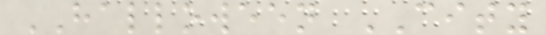HALLOWEEN CITY
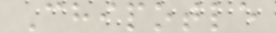Chipotle
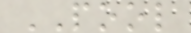POOL
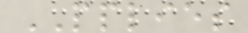PPLIES
